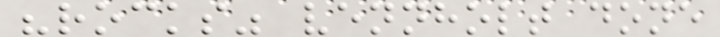"rocks" vennholt done
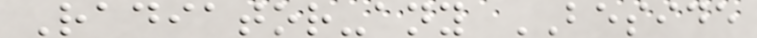Radiator-any BESIDE
